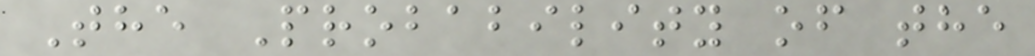The Probability of the
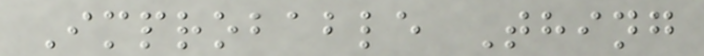Improbable Thing
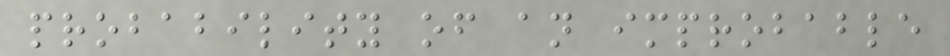probability of an improbable
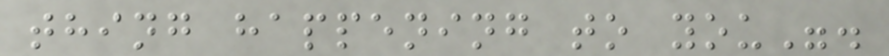thing happening to you".
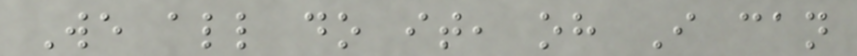We all do it, oh I can
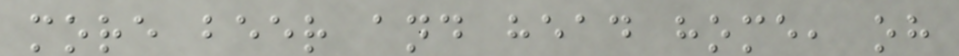more beer and head home, oh
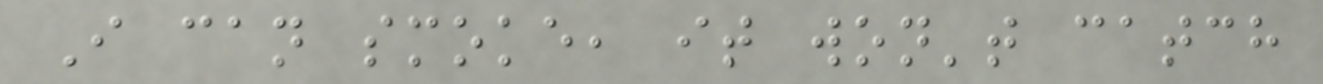I can smoke, it won't catch
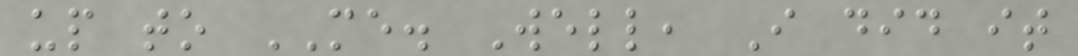up to ME. Well, I did it
